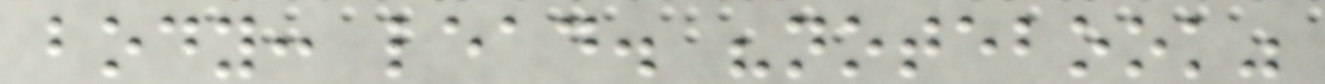body: lead. "notebook"
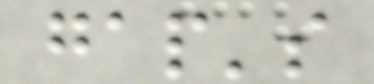gap's
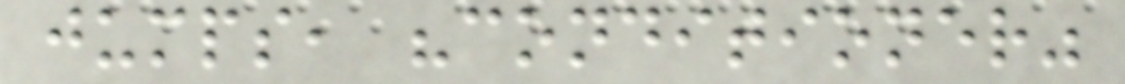jumps, "conditioner"
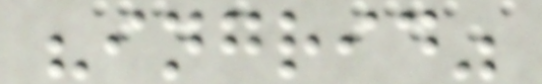"ingrid"
